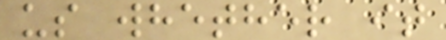us whether it
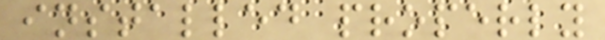installed properly
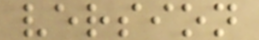version
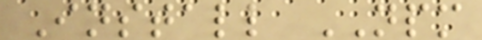Install NPM
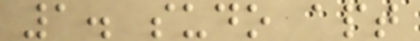1. sudo apt
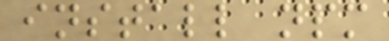install npm
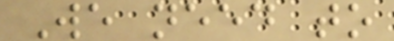We need to
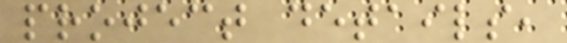project details,
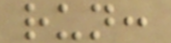run:
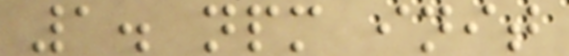1. npm init
